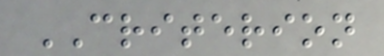CRITERION
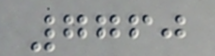7760
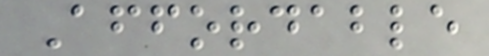Affordable
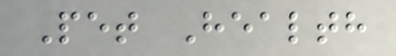Pet Health
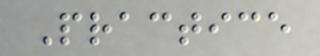Practice
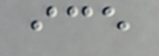ice
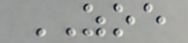ZOE
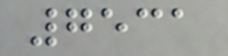7531
